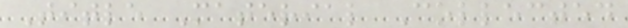Title Material Collected
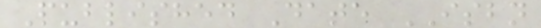Published Date ISBN
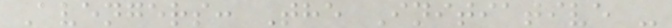Avengers: The Initiative -
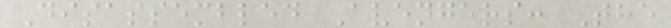Disassembled Avengers: The
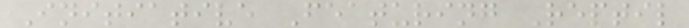Initiative Featuring Reptil
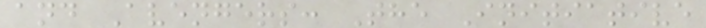and Avengers: The Initiative
